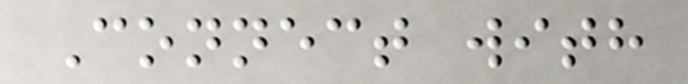Connect with
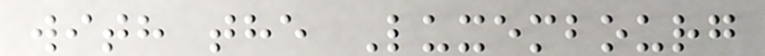with the Luxembourg
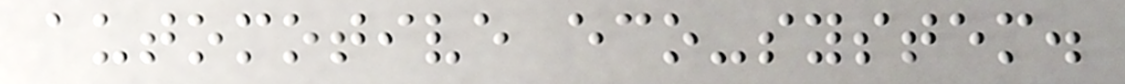automotive eco-system.
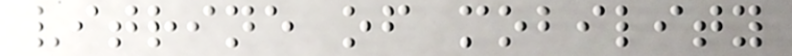vitrine of mobility
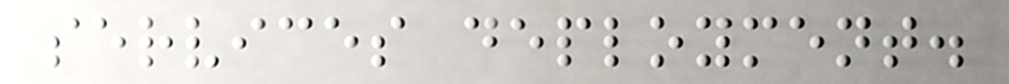services deployment.
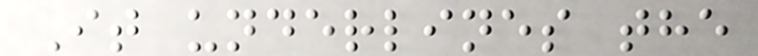It underlines the
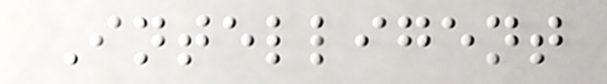Intelligent
